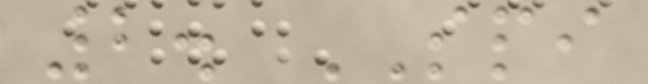2. SPI
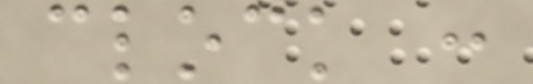clock :
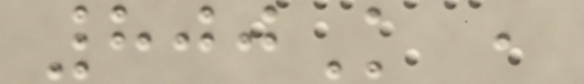800K ,
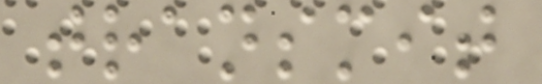transmit
